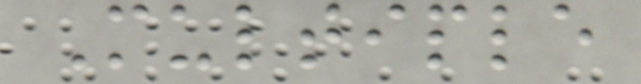Multiple
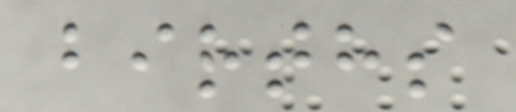births
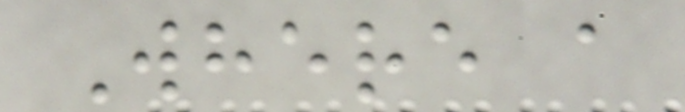Where a
